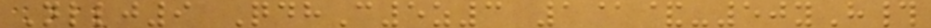Nllj9 QdhC5z3 1@&-50yH#
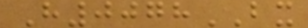H0078BX
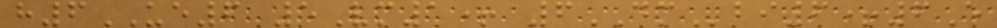h6UE6 5Vm1+ 6DMbi6+6E
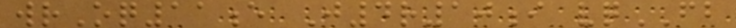wrOq11e J4r10i vqFB
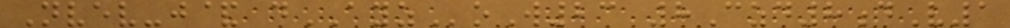Nvev-j& dAYZoW23 8Czd8dV1
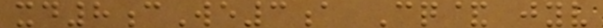xd8cWe3a Cq& jyv
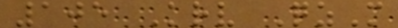105 Krv QzM
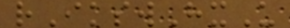rIkswHxU
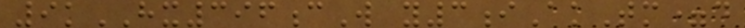9kHX396cW y3iAkTm=d
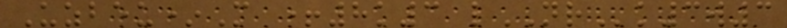Uzbeu*M +8k3 lNRk3w3
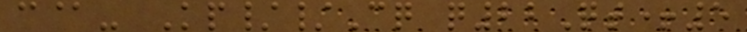c@- Kp//Cq q22Qt+5
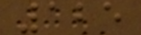125
